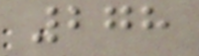278
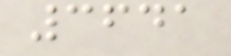3641
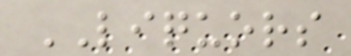LIQUORS
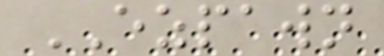EZPAWN
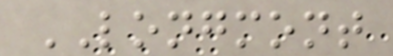LONGMONT
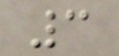3
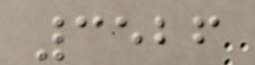3526
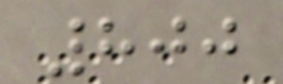800
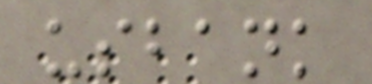usbank
